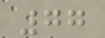77
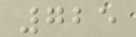725
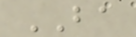BA
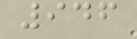946
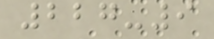227-9
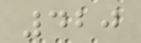420
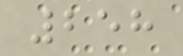258
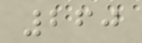260
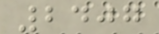2407
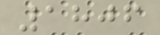1806
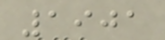1901
